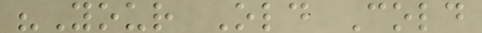"Your Old Cold
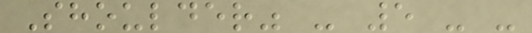Shoulder" - 5 - -
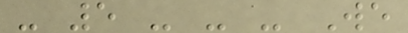- 5 - - - We
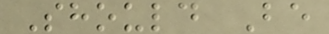Should Be
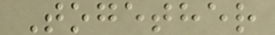Together
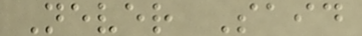Never Said
